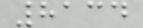8134
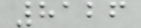8126
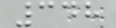348
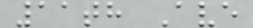11th Ave
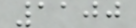1100
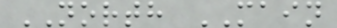NORTH MAIN
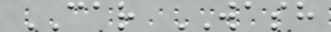CAR WASH
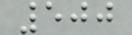500
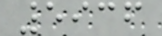5936
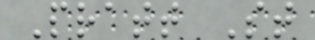Pratt St
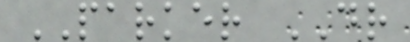PARKER DR
